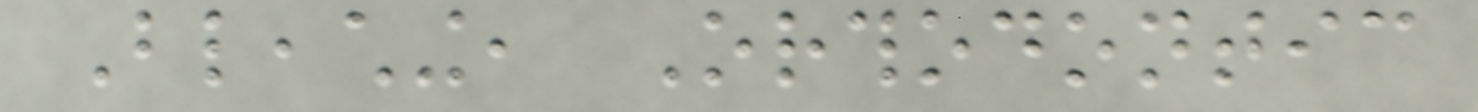Bleaching, Orthodontic
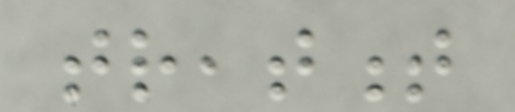treatment
